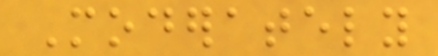Moderately
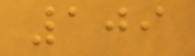109
